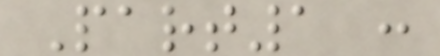Part1 :
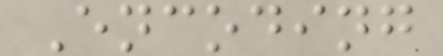Encoding
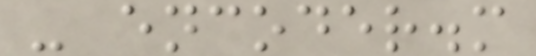- encoder.m
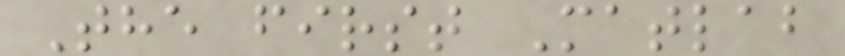The first Matlab
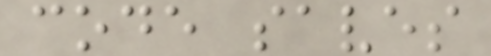code saves
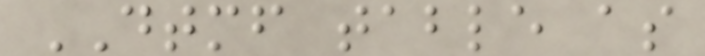DTMF table as
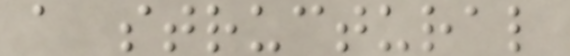a structural
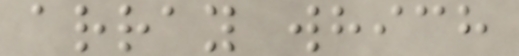array which
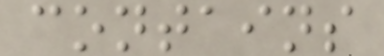contains
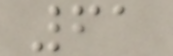61
